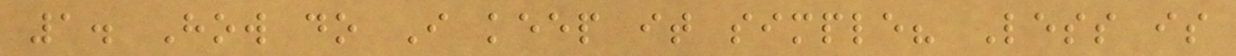1. How do I keep it simple? Less is
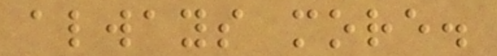always more.
